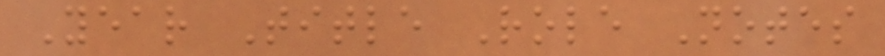Year Title Role Notes
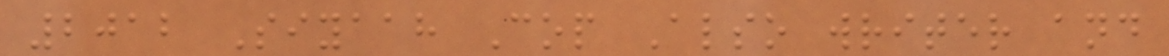2012 Siyaah Cop Also writer and
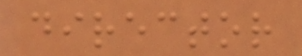director
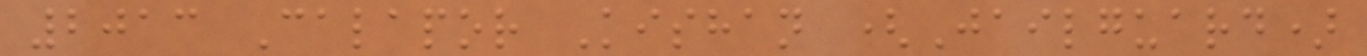2013 Calapor Kishan (Jailguard)
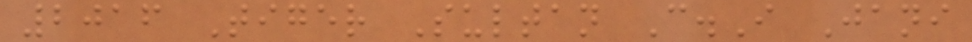2016 Tiger Sultan C.I Jani
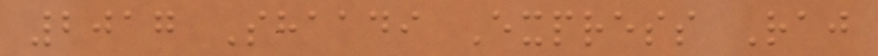2017 Shaadi Express Raj
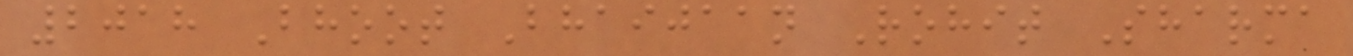2018 Bhoot Bhaijaan Rohit Sharma
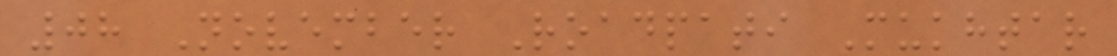08 November Roadpati Mukhtar
